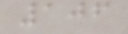106
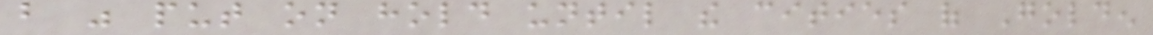but was put on hold until the cities of Golden
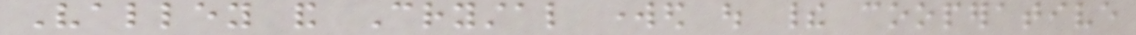Valley and Crystal worked out their cooperative
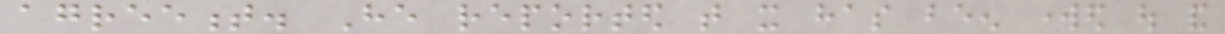agreement. He reported that it has been worked out and
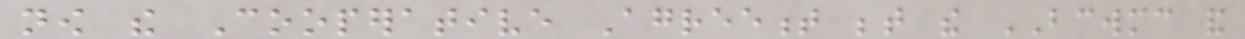now the Cooperative Agreement between the BCWMC and
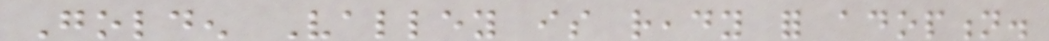Golden Valley is ready for adoption.
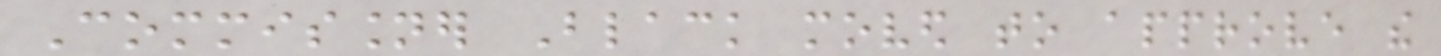Commissioner Black moved to approve the
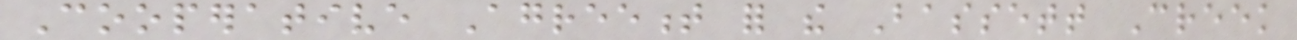Cooperative Agreement for the Bassett Creek
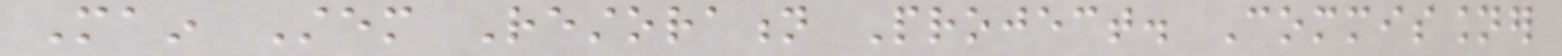Main Stem Restoration Project. Commissioner
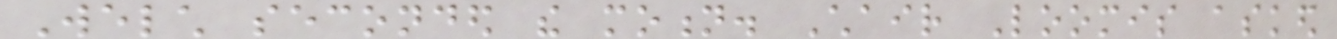Welch seconded the motion. Chair Loomis asked
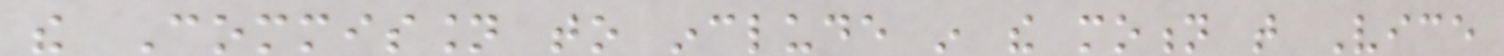the Commission to include in the motion that Vice
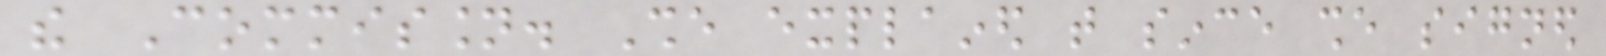the Commission. She explained that since she signed
